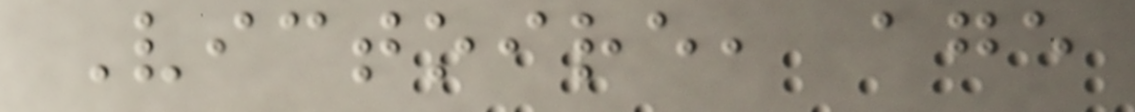Victoire, age
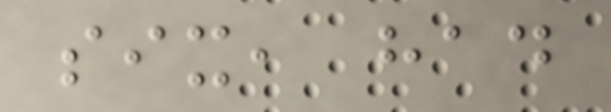six, had
